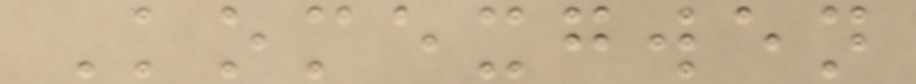Komexgwen
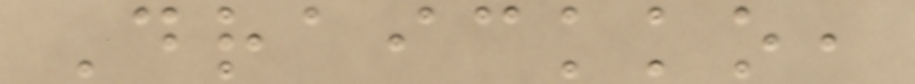Draickko,
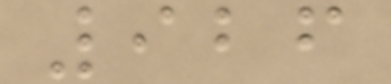926
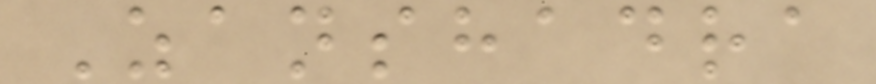Zanshadra
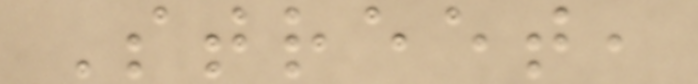Street,
